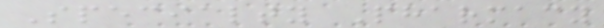Specialty Pharmacy
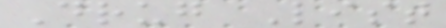Drug List
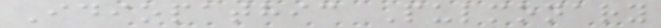Idiopathic Pulmonary
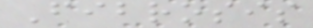Fibrosis
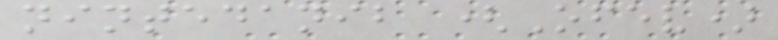nintedanib (Ofev)
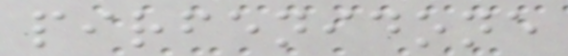pirfenidone
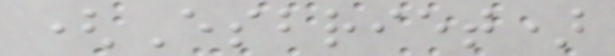(Esbriet)
